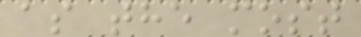as the most
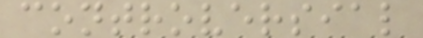controversial
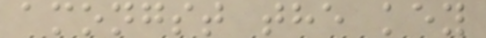amongst the key
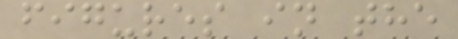figures in the
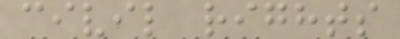civil rights
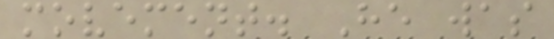movement. He was
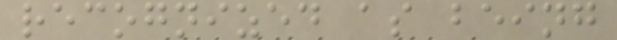recognized as being
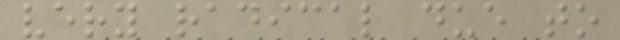very radical due to
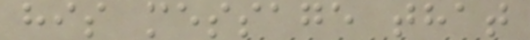his message that
